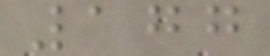177
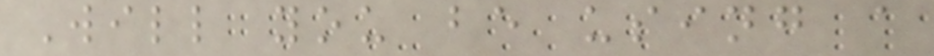Will you be using a
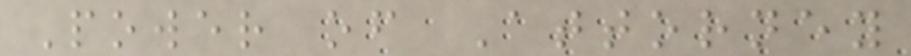Power of Attorney
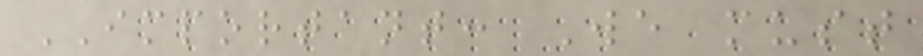IMPORTANT: We must
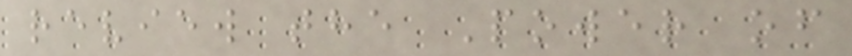review the Power of
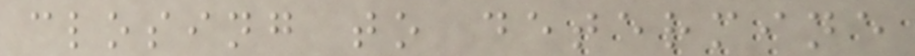closing to determine
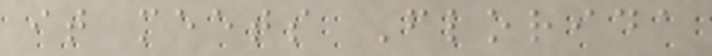it meets Florida
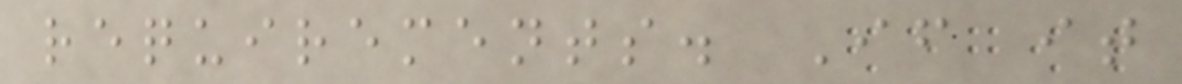requirements. If it
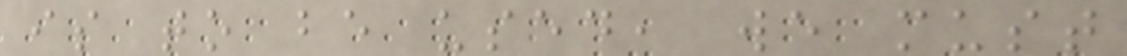is to be used, we must
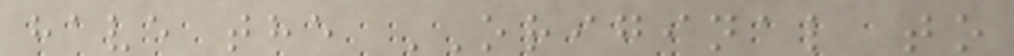have the ORIGINAL to
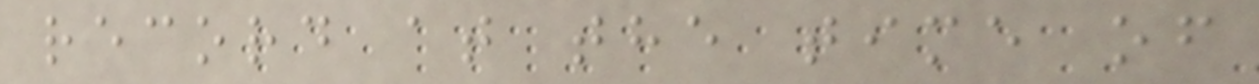record at the time of
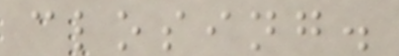closing.
